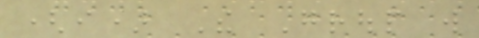(i) The Group will
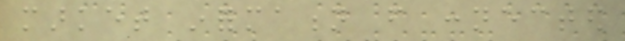market information from connected
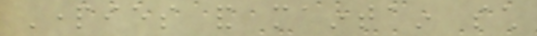Parties and maintain such
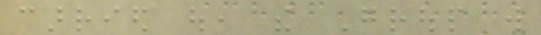carried out, the Group will
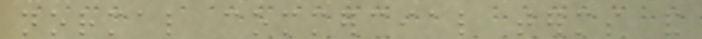normal commercial terms and
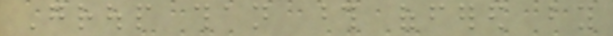Group than those offered by
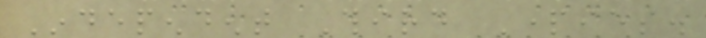Independent Third Parties.
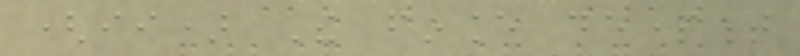(ii) The finance department
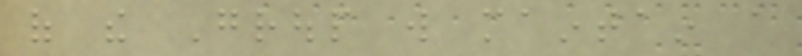of the Group will maintain a
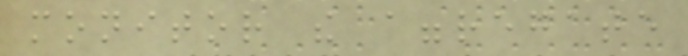monitor the aggregate
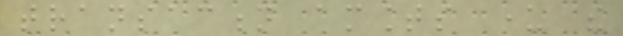transaction amounts under the
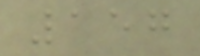157
